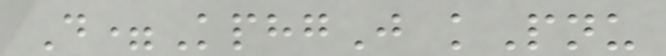D=KphgJ kPnu
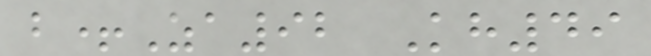b+Za92 Kh49
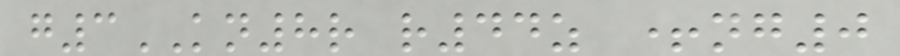g3KN8r r44z +ng0
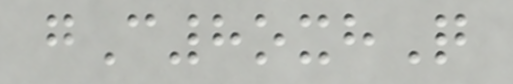gC8oxhQ
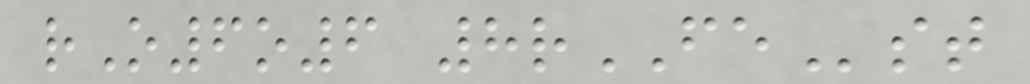rO6o6 8rFEst
